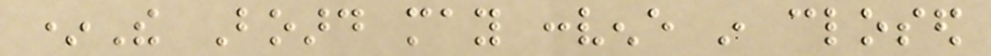*The Board may convene in closed
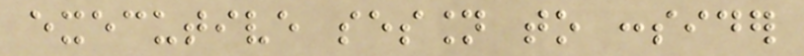executive session to consider
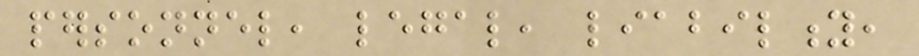personnel, legal, liability,
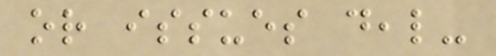or issues deal-
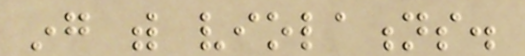ing with violations.
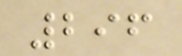296
